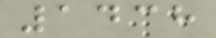1438
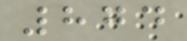874
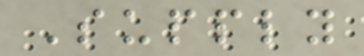Supply
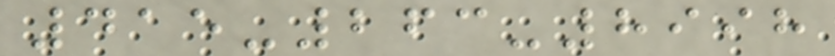415-263-8998
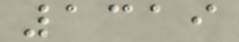1319
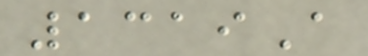1319A
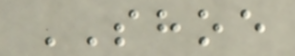SHOE
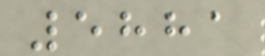5881
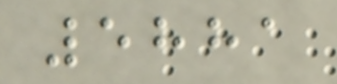5881
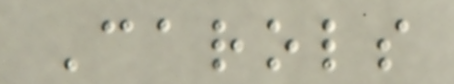Carols
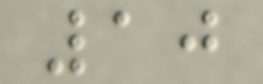10
